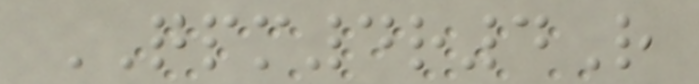QPM4r4R
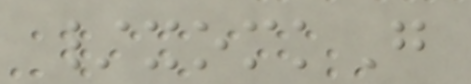/xomkG
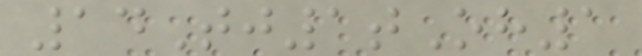14Tj1tOh1
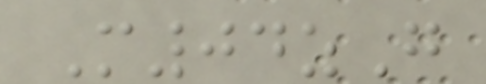M04zG
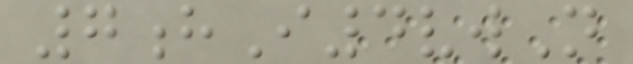7hI4vwN
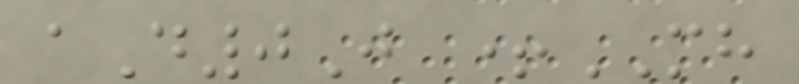aD0J +MH
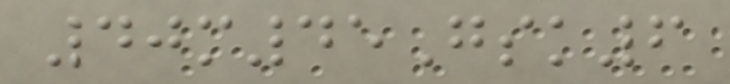40m45Gsk6
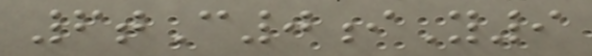6tC0iY9
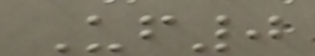Uf0
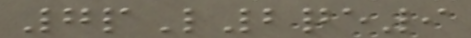7pL2qe9
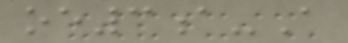oe3a-A
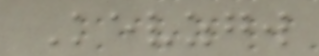Kevzgw
